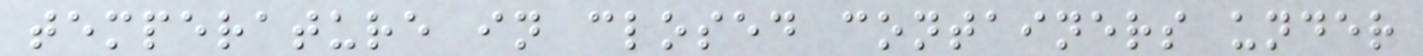temperature in closed containers under
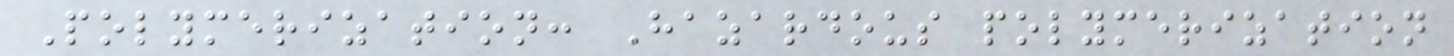Polymerization: Hazardous polymerization
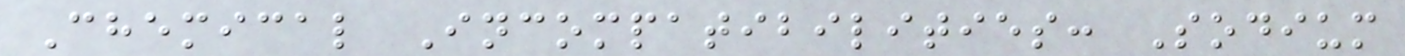Chemical Incompatibilities: Sodium
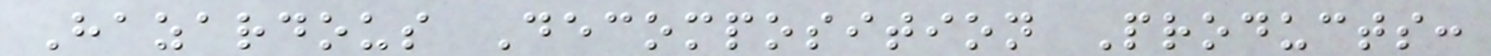Hazardous Decomposition Products:
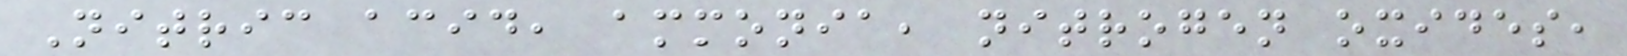Nitric acid, ammonia, nitrogen oxides,
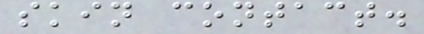skin contact.
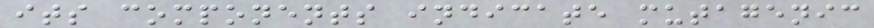its components indicate mutagenic
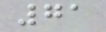71
